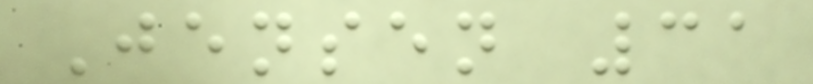Jensen 31
